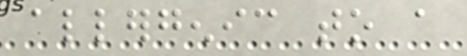allergenic to a
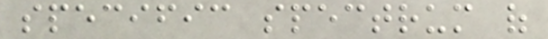specific spectrum of
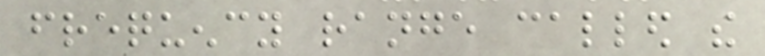frequency range called the
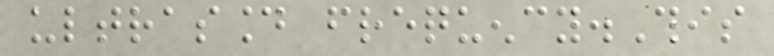ultrasound frequency.This
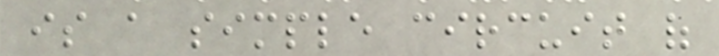is a simple circuit of
